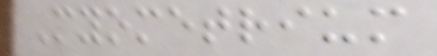Myometrium
